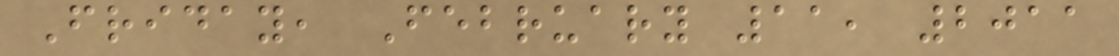Friday, February 11, 2011
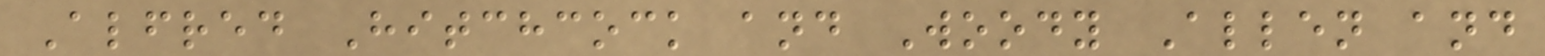Alfred Hitchcock and Woody Allen and
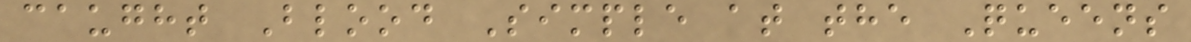caught Blood Simple at the Queens
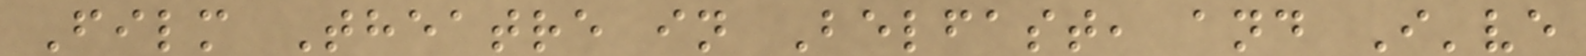Film Theatre in Belfast, and I've
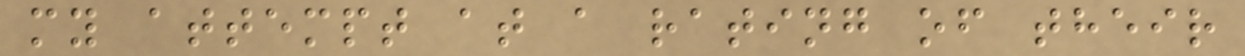my attempt at a rating of their
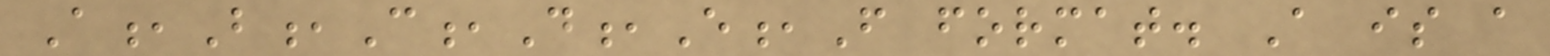A,B,C,D,E,F format. A is a
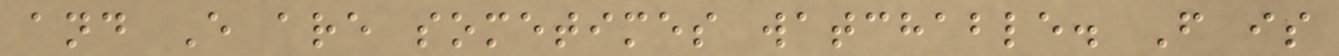and E are sometimes watchable. F is
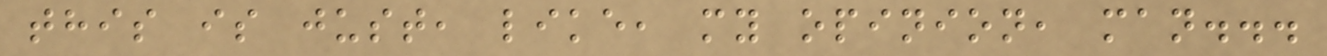this is just, like, my opinion, man...
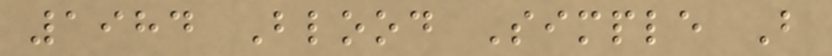1984 Blood Simple B
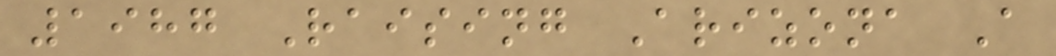1987 Raising Arizona A
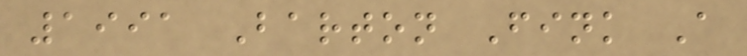1991 Barton Fink A
